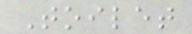Toilet
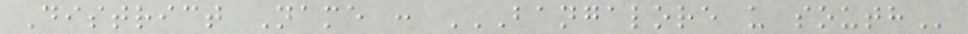District Name : BANGALORE U SOUTH
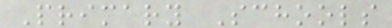Primary Schools
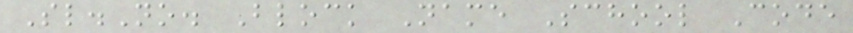Sl.No. Block Name School Code
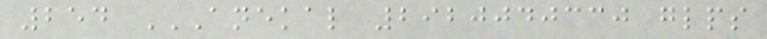254 ANEKAL 2920040330 GLPS
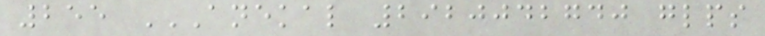255 ANEKAL 2920042740 GLPS
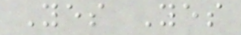Yes Yes
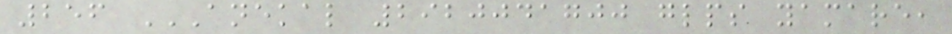256 ANEKAL 2920041700 GLPS YAMARE,
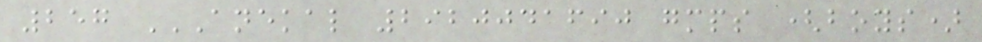257 ANEKAL 2920041690 GMPS (BOYS)
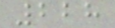228
